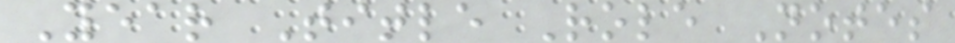Year Title Role Notes
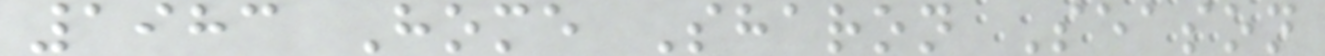1983 Home Sharon Season
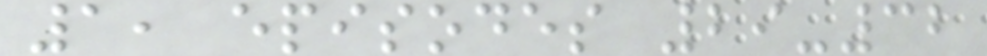1, episodes 29-32
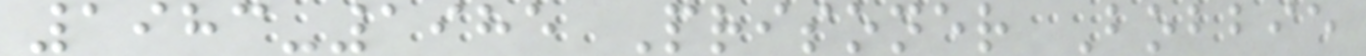1983-1985 Prisoner Bobbie
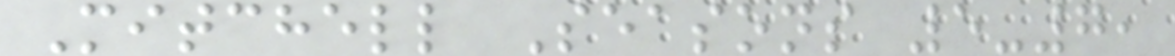Mitchell Seasons 5-7,
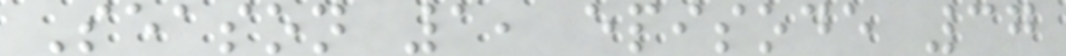Season 1, episode 37
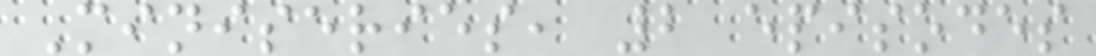Miniseries, 2 episodes
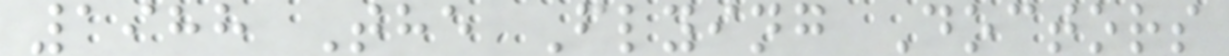1988 The Flying Doctors
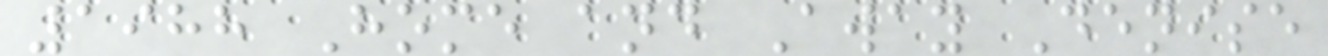1988 Home and Away Denise
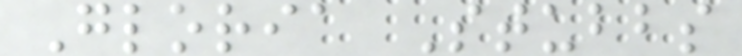Gloria Stubbs
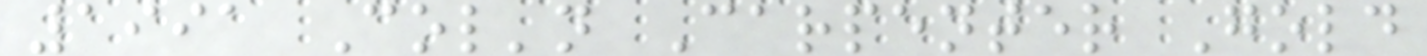1991 Col'n Carpenter Gold
